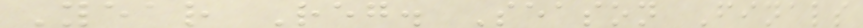Year Reg. Season Finals
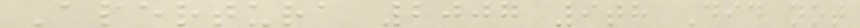Apertura 2007 9th Did not
